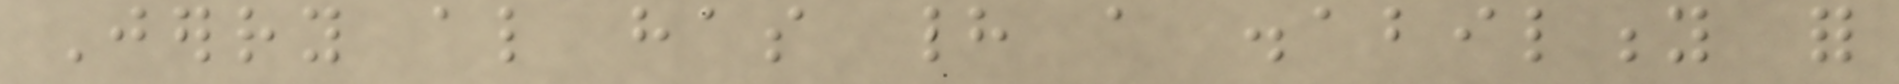Jerry also has had a disability for
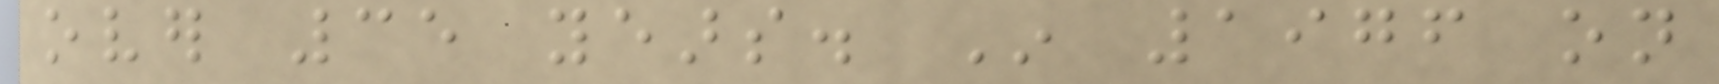over 35 years. In 1976 on
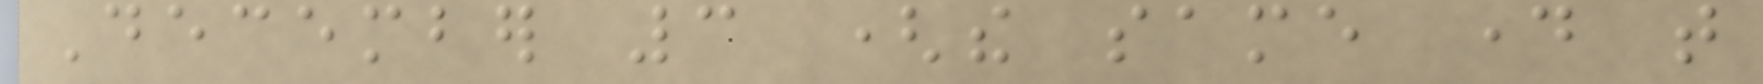December 3 (the same day that
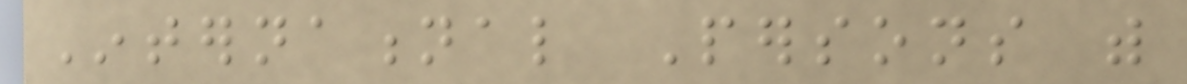International Persons with
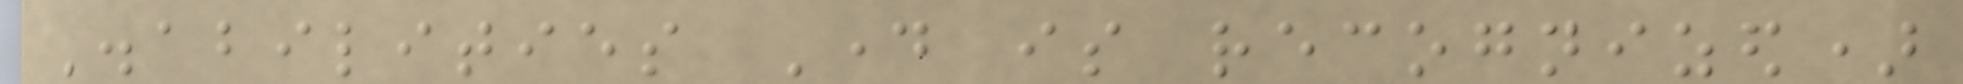Disabilities Day is recognized)
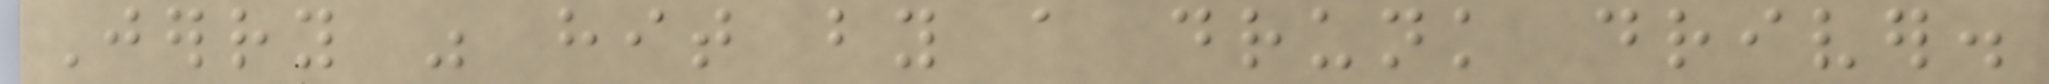Jerry was hit by a drunk driver.
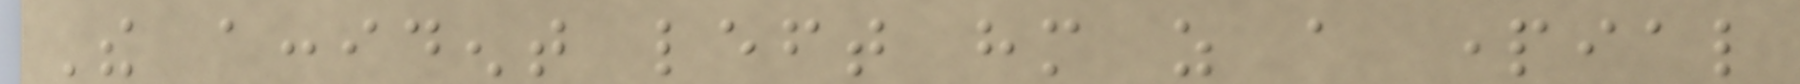The accident left him as a partial
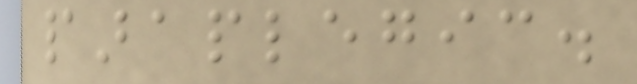paraplegic.
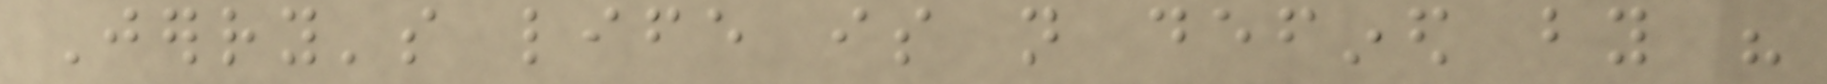Jerry's life is not defined by his
